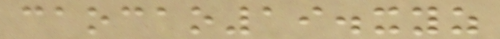caocao19.xyz
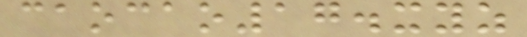caocao17.xyz
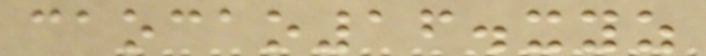caocao16.xyz
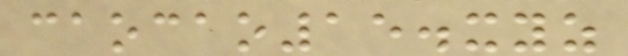caocao15.xyz
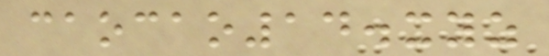caocao14.xyz
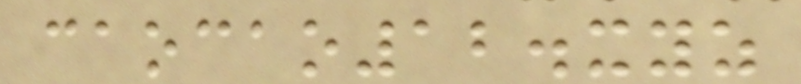caocao12.xyz
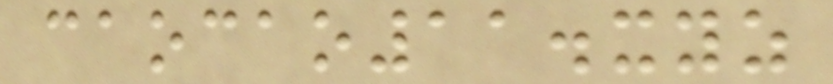caocao11.xyz
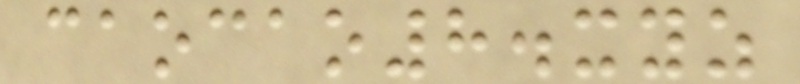caocao8.xyz
